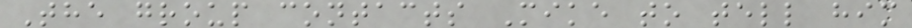The group contacts Mike to tell him
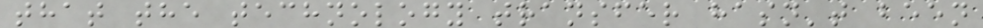that the technology transfer hasn't been
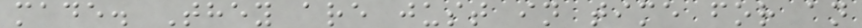made. They are just in time for an
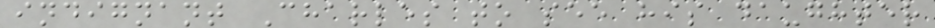indignant Charles to see his daughter
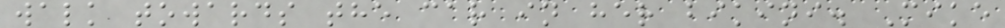walk towards the car in her bikini. Mike
